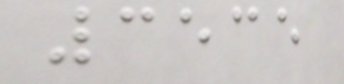3535
